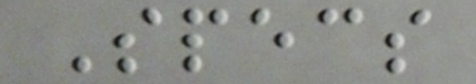Specs
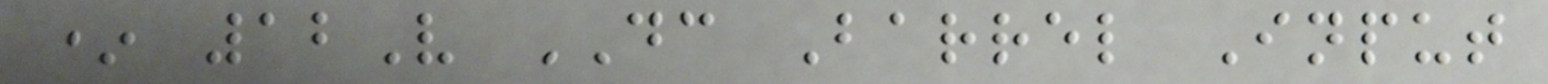* 12V DC Barrel Input
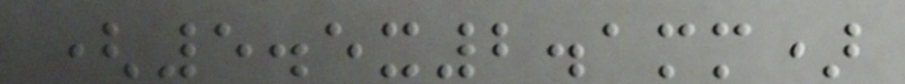(5.5x2.1mm)
